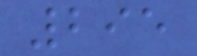295
